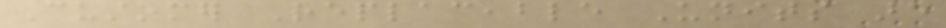Customer Replaceable Units are
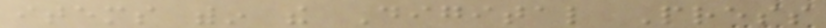items within the Digital Press
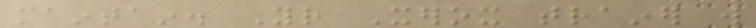maintain. Your Xerox trainer will
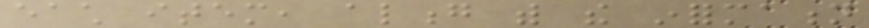each item, along with the information
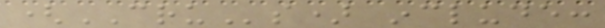(CRUs) include:
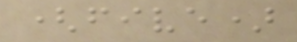(five)
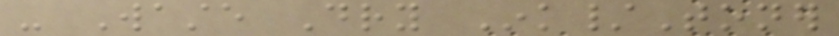- Waste Dry Ink/Toner
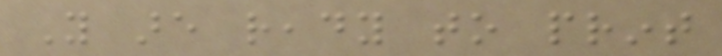You are ready to print
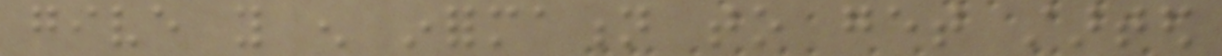give you enough information to get started
